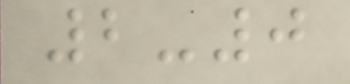2-0
